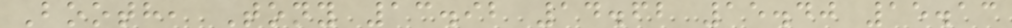Booth, Tony 13.92 14.62 15.40 15.13
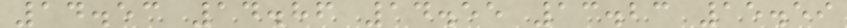14.53 14.86 14.55 13.23 15.59
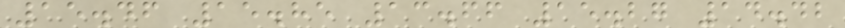15.46 15.85 13.66 15.27 14.42
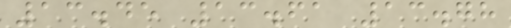13.45 13.61 13.78
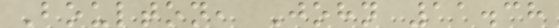Boulton, John 11.38
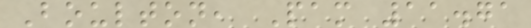Boulton, Pam 11.71
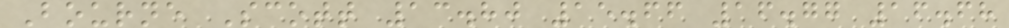Bourne Scott 13.80 15.66 16.77 16.68
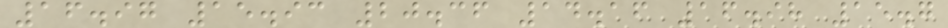16.97 15.93 20.36 14.16 16.98 15.7
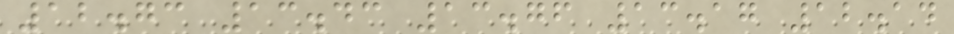12.73 13.43 13.76 13.17 12.14
